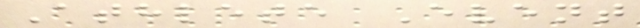Athlete Event
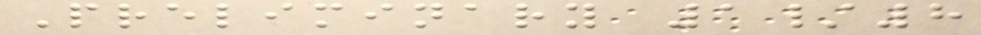Preliminary 1/8
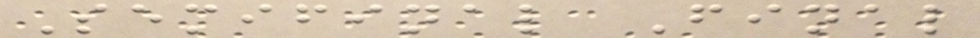Semifinal Final
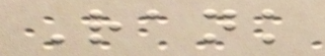Rank
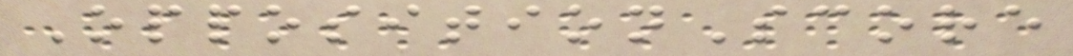OppositionScore
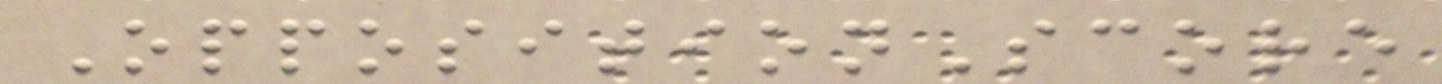OppositionScore
